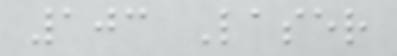103 Laser
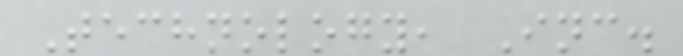Technology, Inc.
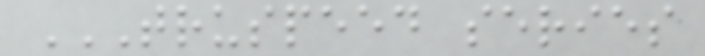TRUSPEED SERIES
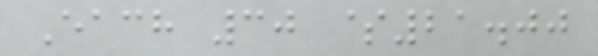Each 30 $21.00
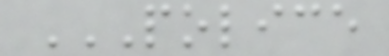POLICE
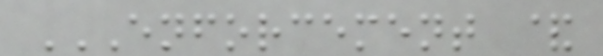ENFORCEMENT &
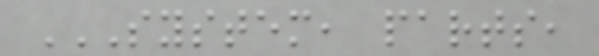SYSTEM, PARTS,
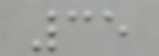35
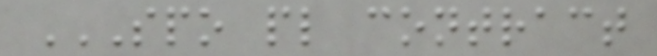SPO PL CONTRACT
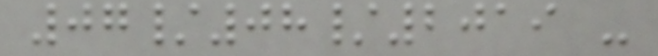07/08/2019 -
